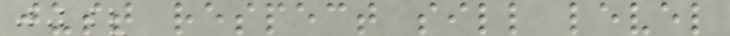just respect sill level
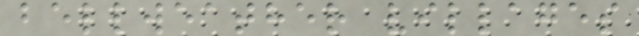bellweather villages
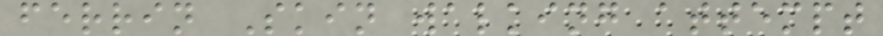ferrin Skin walking attempt
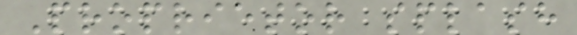Proprietor splash
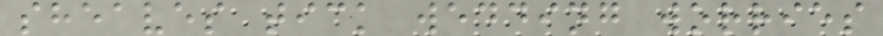sheaves tick wedding worries
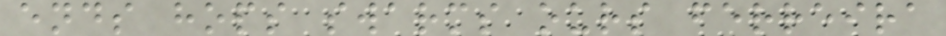ends hops swarms ours ferreira
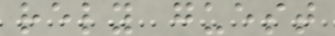rely guest
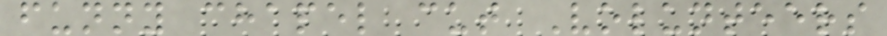funny chapel cut Volunteers
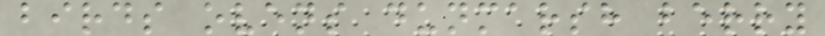birds ovens dunmarsh berry
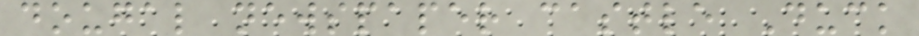dougal newspaper castle Duck
